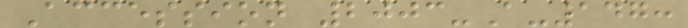Accession 2003-A-147:
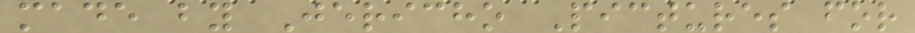made by Jericho Pictures for
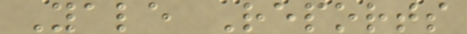Yale Reports
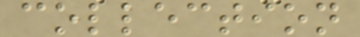collection
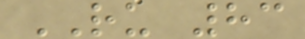RU 83
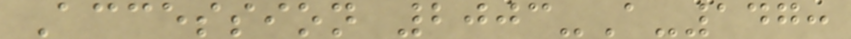Accession 2003-A-147:
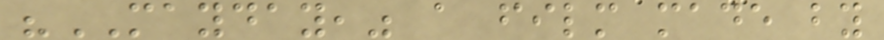"MAYDAY," a film made by
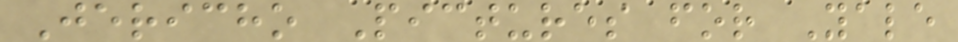Jericho Pictures for Yale
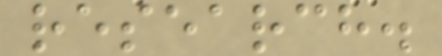research.
